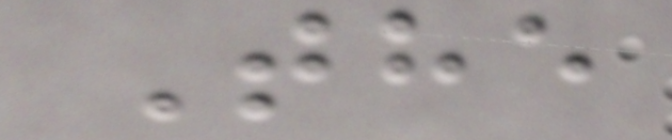The
